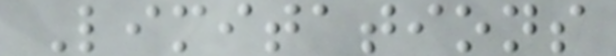Limitations
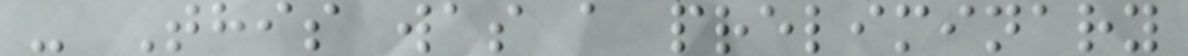- This was a preliminary
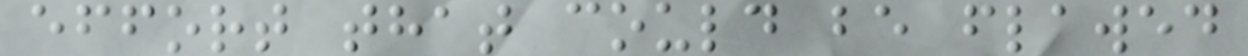effort that could be flawed
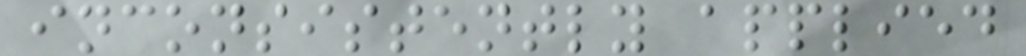inconsistently applied
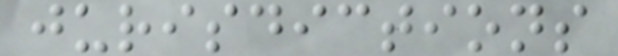jurisdictions
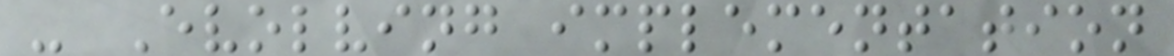- Evolving implementation
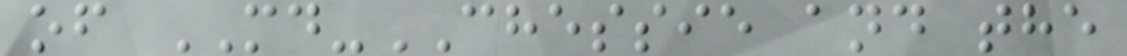of MD-CHESSIE and the
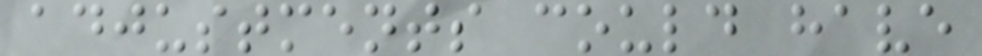adjustments could have
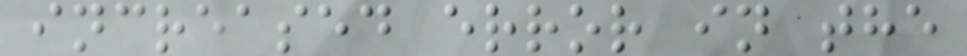increased error in the
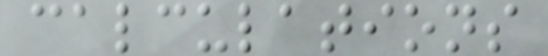calculations
